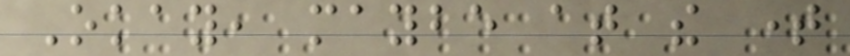Okay, maybe at the time
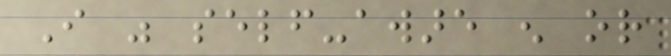I was self-aware enough or
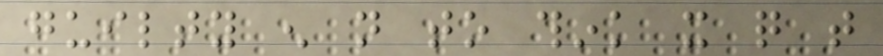guilty enough not to think it quite that
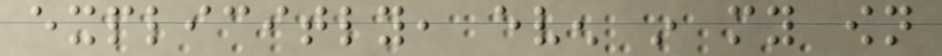explicitly, even in my own
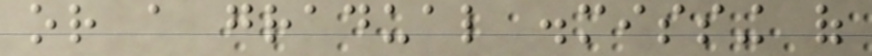or a gradual dismissing of
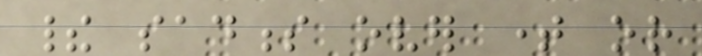their sadness over time or
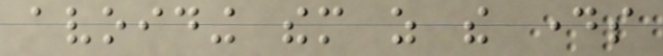avoiding them as the days
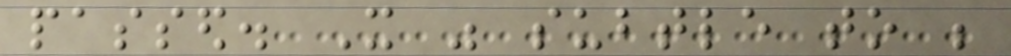passed. It was subtle to be
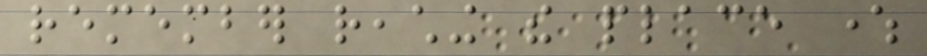remember reaching the place where
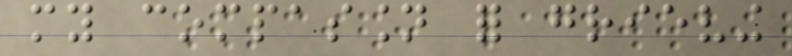my compassion for grieving
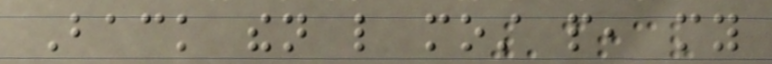Back then like most people, my
